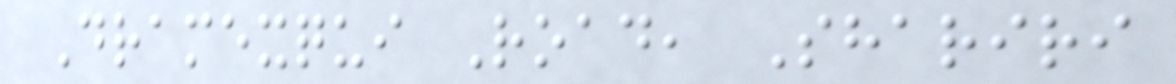Dramexqui Road, Shariri
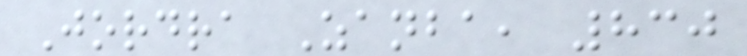Jordra Zanba, 830
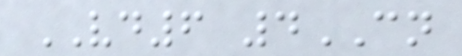VD6 4CN
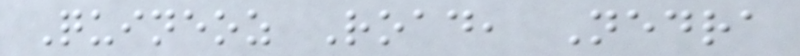Quineoz Road, Nedra
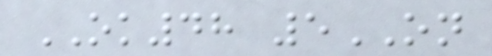OK48 5ON
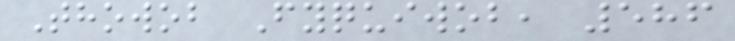Thowob Fyquiwob, 586
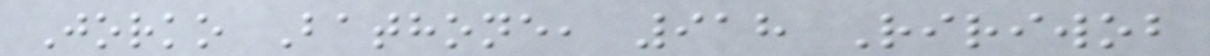Jorko Bathone, 918 Ririwob
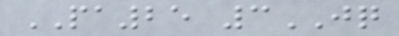PA25 3JQ
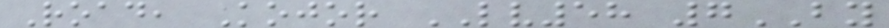Road, Kojor LV58 7BY
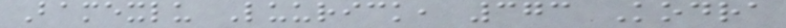Bamexlu Luurick, 373 Kodra
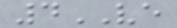4VE
